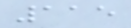115
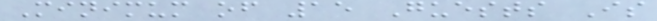Minimum of 15 Guests Is
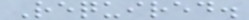Required.
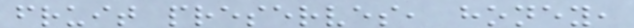fruit preserves, honey,
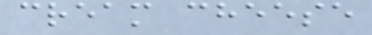cream cheese
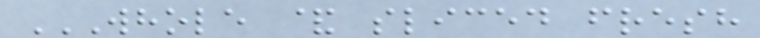WHOLE & SLICED FRESH
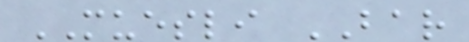MUESLI BAR
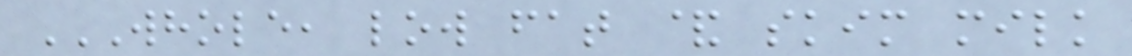WHOLE, LOW FAT & SKIM MILK
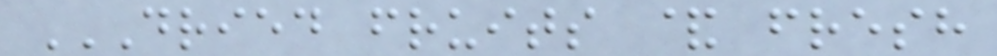DRIED FRUITS & FRESH
